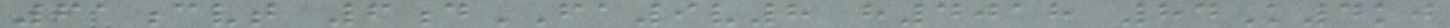61cvt 6dFA9v8 h4018 84K4kj
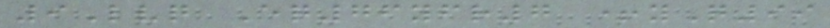9Lvq Eq76yfr7 +yQ99
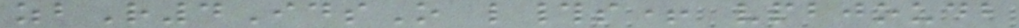zbR4IdsO l#s+ vpbjoudb
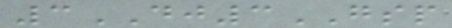3DJ3GSP
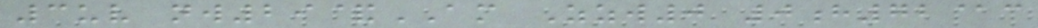3uv nw29&AM Zzw0 0h72@c
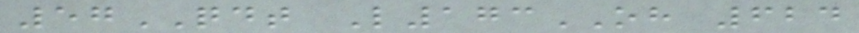57QDT L173OH 624
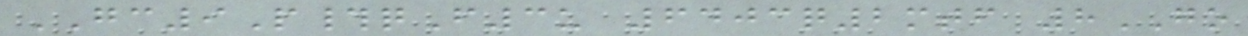GC9P#qF3u 6403q2mtf 8GO
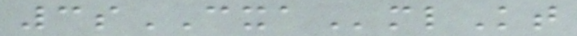3sCXAmlKt
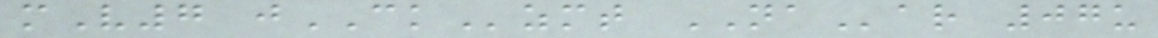mV7 jCKzmt NAar 07u
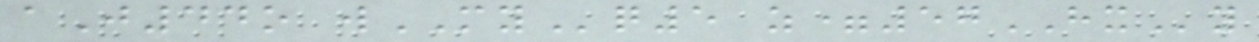aJ44o wMYq5 z=57HXy
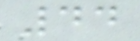44
